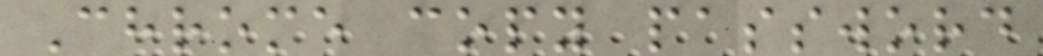Chrome copy password
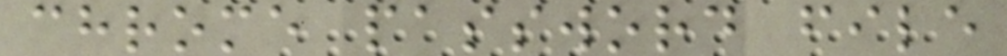chrome password file
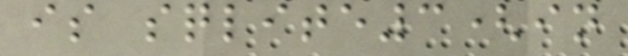is sqlite3(in
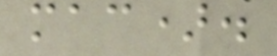mac).
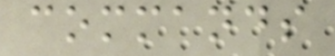commands
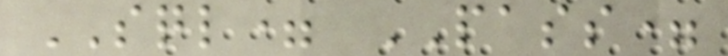SQL= PASS=
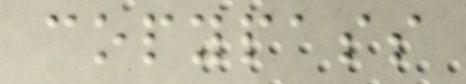copypass
